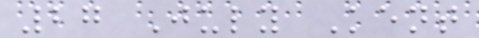27 July Kent
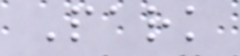Park
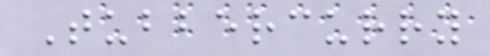Tubbercurry
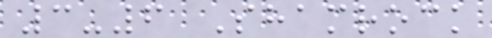3-6 Shamrock
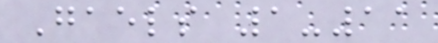Gaels 1-11
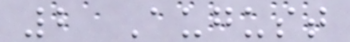2 August
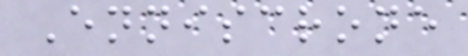Enniscrone
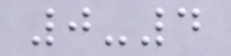0-4
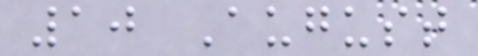10 August
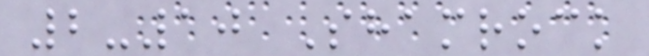2-10 Shamrock
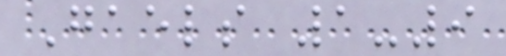Gaels 1-9
